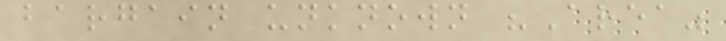bargain unknown "Area"
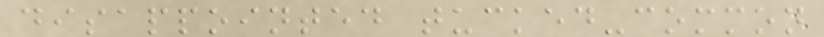disappointed tucked-common
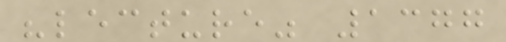"lecture" 1377
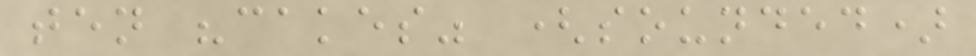ten "cakes" (sounded)
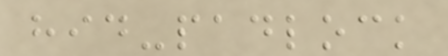hid-padlock
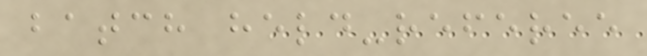batch held-referee
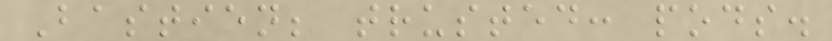Bastien; trusted: pods.
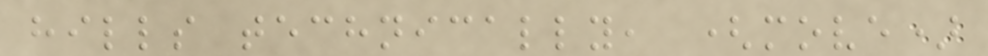hills technically, (move)
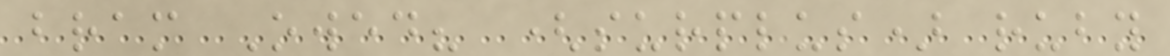bram Owed? (surplus) ruby
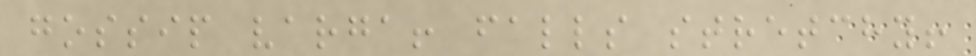gossip varga! falls stretchy!
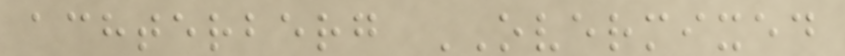achterberg OVERMIXED
